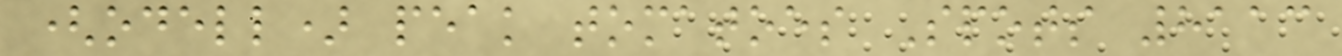(odell) peak tomatoes Spots 8113
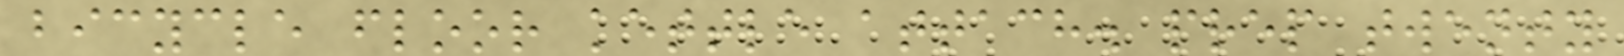bicycle floor kettle attach. prep twenty
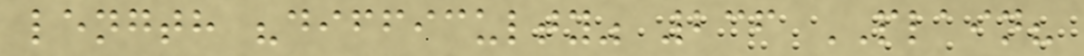length "difficulty" 236 PLAIN?
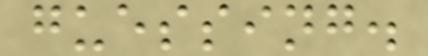guessing.
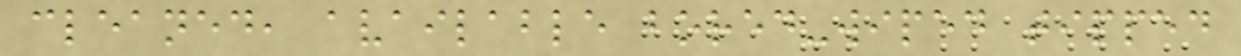cleaned, available bored-wiped tipped
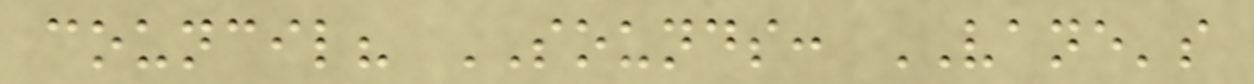council? SOUNDS: VANE's
